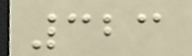323
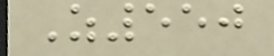Z550
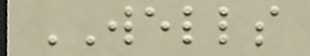WELLS
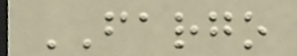FARGO
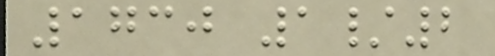1730 1/2
